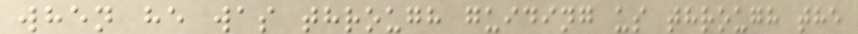when he was through guiding us through the
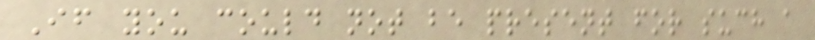If you could not be present for such a
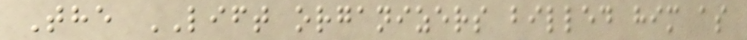The LIFT organizers billed him as
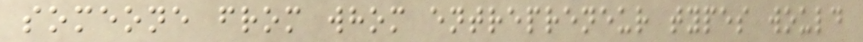someone from whom entrepreneur types would
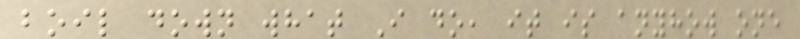boil down what I do, it is anyhow one
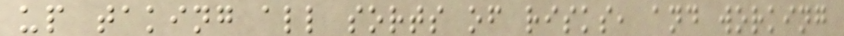up taking all sorts of risks, and working
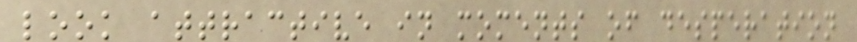look attractive in moments of desperation
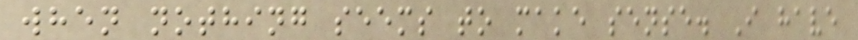when nothing seems to make sense. I have
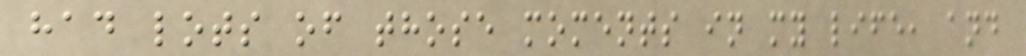had lots of those moments in my life, and
